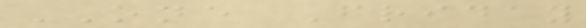ONE Friday
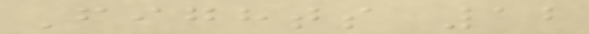Fights 12
